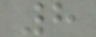8
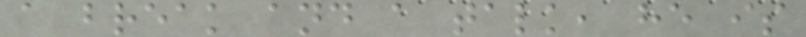a break and a talk, he is
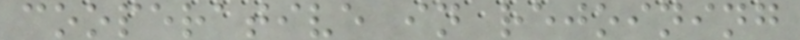cooperative in rejoining
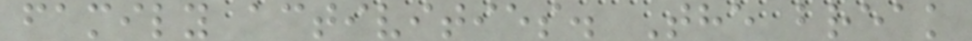family activities. The break
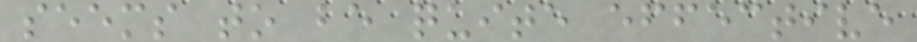seems to be quite effective
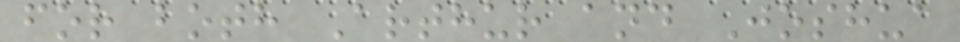for both Arthur and Joshua
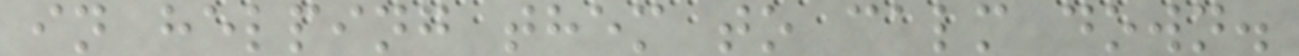in helping them to calm down.
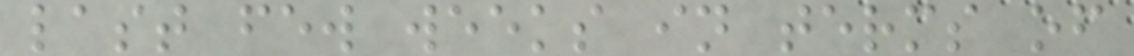last few weeks in terms of
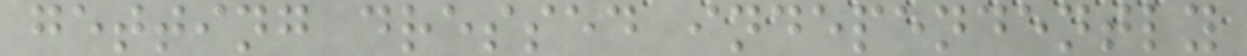getting dressed independently
